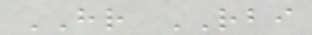HR RBI
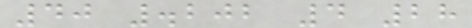40 .202 4 28
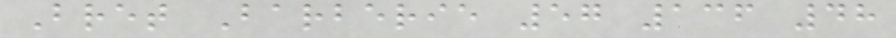Bret Barberie 57 136 48
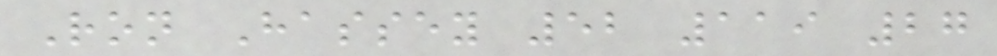Ron Hassey 52 119 27
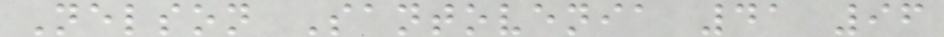Nelson Santovenia 41 96
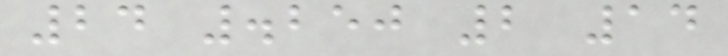24 .250 2 14
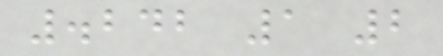.242 1 2
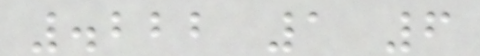.222 1 6
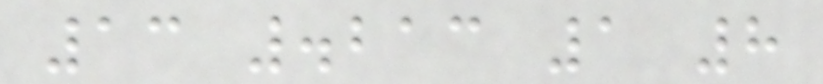13 .213 1 8
